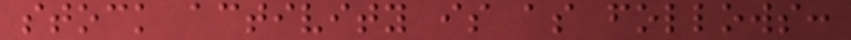stock activity is as follows:
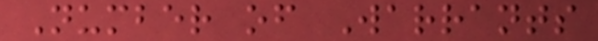Number of Warrants
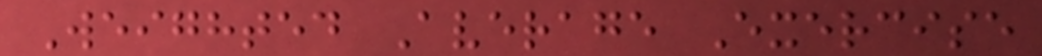Weighted Average Exercise
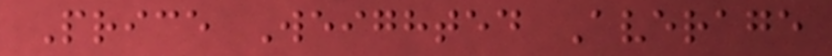Price Weighted Average
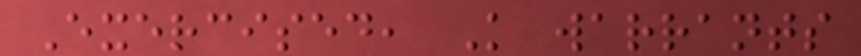Exercised, K warrants
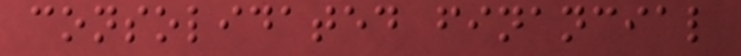consolidated financial
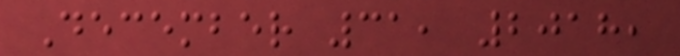December 31, 2018,
